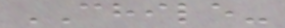CHILE-
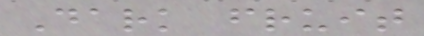Dark fruit
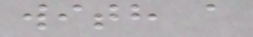with a
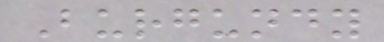Burgundy
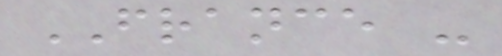FRANCE -
